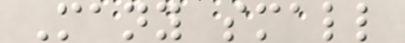Many small
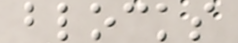blocks
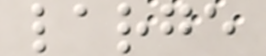large
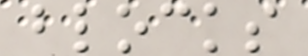blocks
